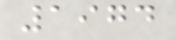1974
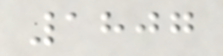1807
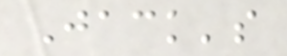Jack's
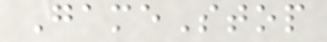GameStop
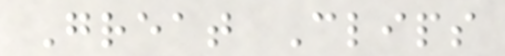Great Clips
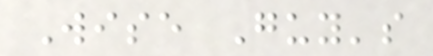Wise Guy's
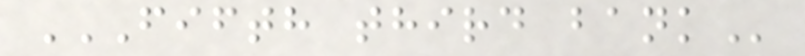FIFTH THIRD BANK
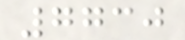7730
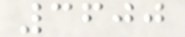3600
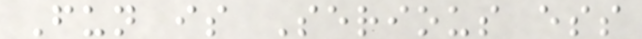Fun is Serious ess
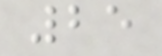25
